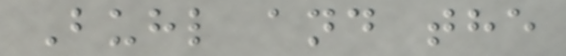Buhl and the
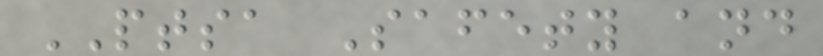PTSA Safety and
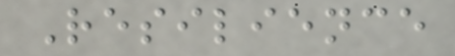Resilience
